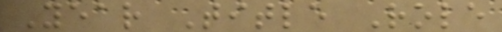Year Title Role
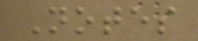Notes
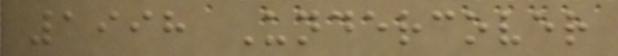1998 Undercover
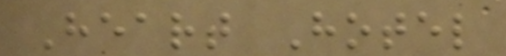Heart Hotel
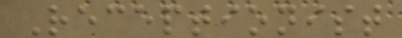Receptionist
